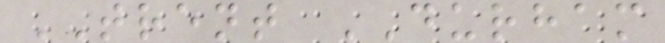TRENT DURHAM
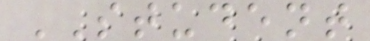STUDENT
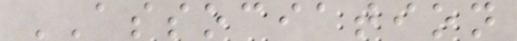ASSOCIATION
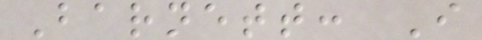Barnett: I
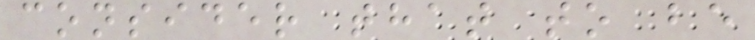consider that to be
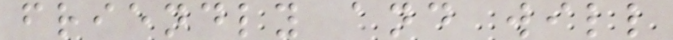friendly and will
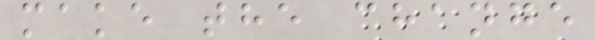make the change
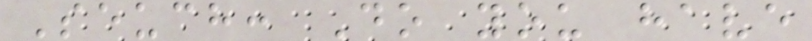Seuch: Do you have
